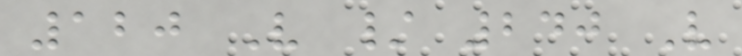120 V / 240 V
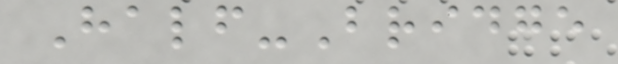Half-Bridge
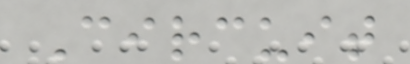Circuit
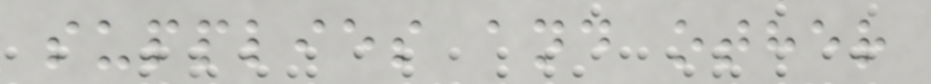supplies and other
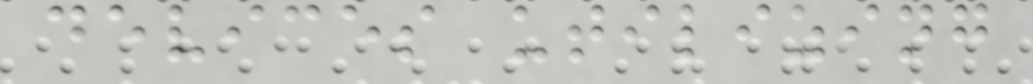devices utilizing
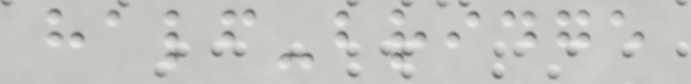half-bridge
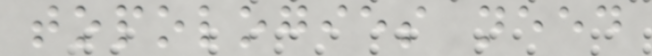topologies need
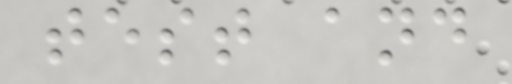test and
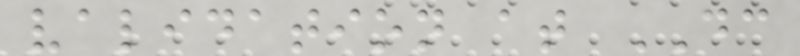validation at DC
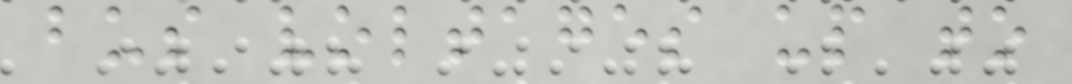bus voltages up to
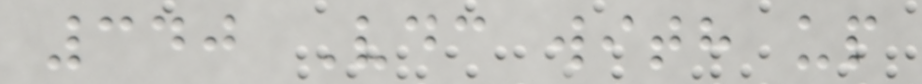340 Vdc with up
